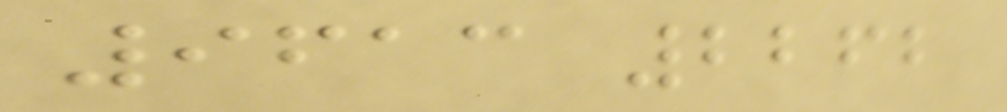9613 2262
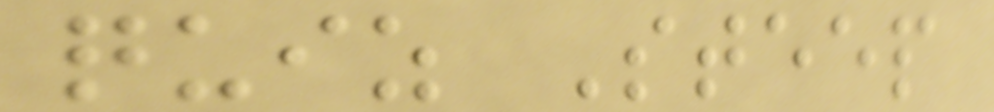quiz Steep
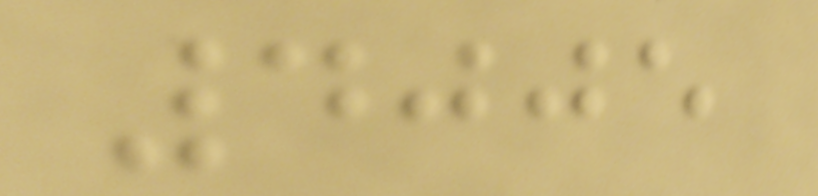4005
